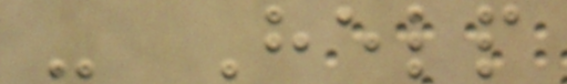- Help
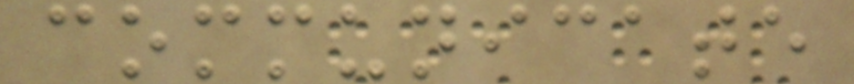communicate
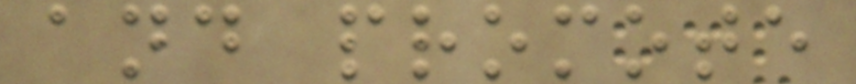and promote
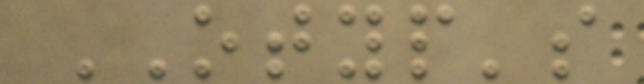OTYP's
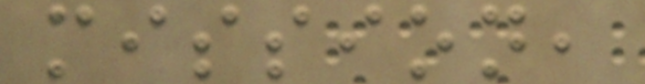mission,
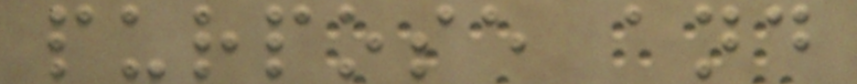purpose and
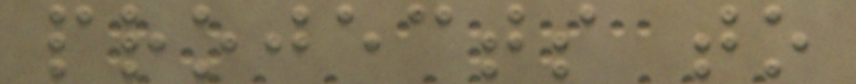projects to
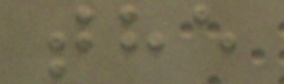the
